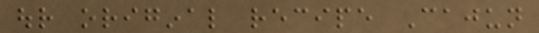our original recipe Cajun
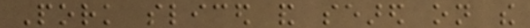Pork sliced and seared on the
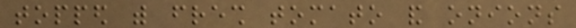topped with fresh tomato and onions
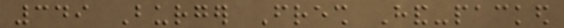349 Burger Fresh Hand-packed
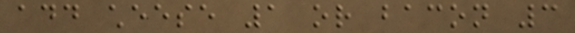add cheese 1 or bacon 3
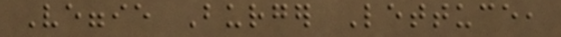Veggie Burger Lettuce,
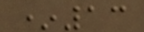*13
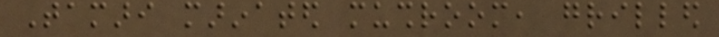Tamari marinated mushroom, grilled
